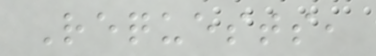Requests,
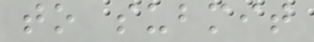to submit
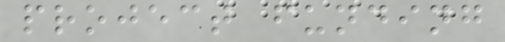project funding
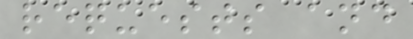requests and
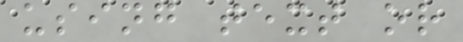using text or
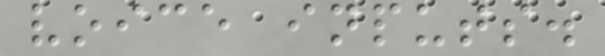voice inputs.
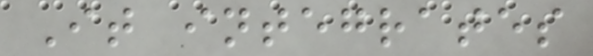It integrates
